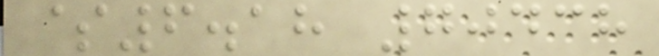$6.18 70438
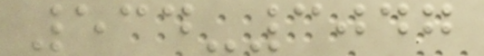534-3047
